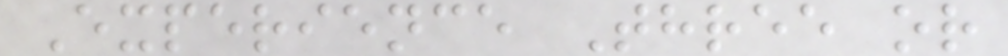Experience Three or
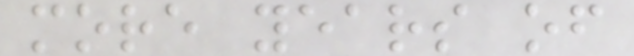more years of
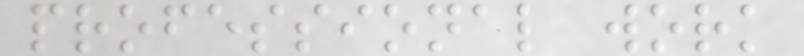professional work
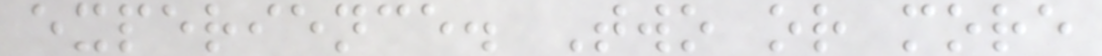experience. Two or more
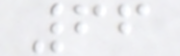66
